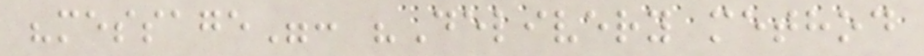"message": "Delivery method
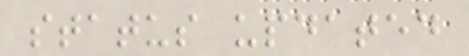status updated
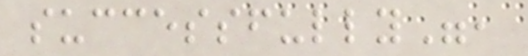successfully",
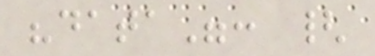"data": {
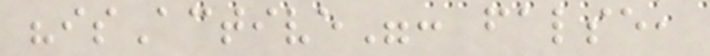"isActive": false,
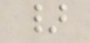}
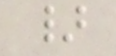}
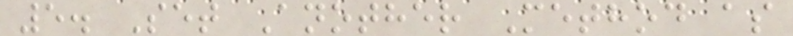5. Set Another Method as
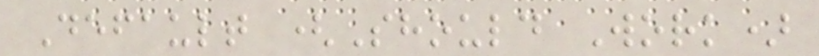Default (Should Work)
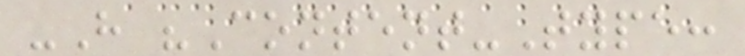-H "Content-Type:
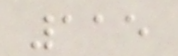115
